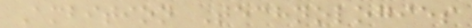Ambition Technologies
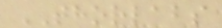THORLABS
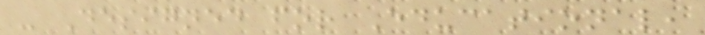- Designed for Educational,
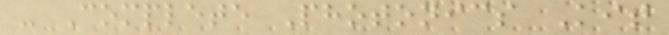- Complete Photonics Kit
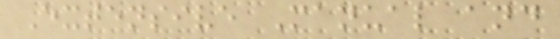Extensive Manual and
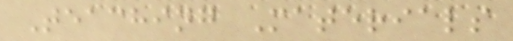Teaching Materials
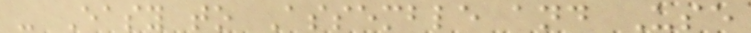- Easy to Assemble and Use
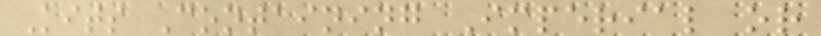Kits Containing Imperial or
